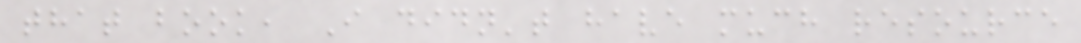that book, I didn't have much resource
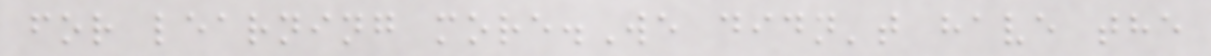for learning more.We didn't have the
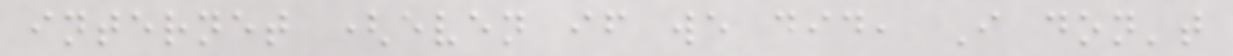internet (even if we did, I don't
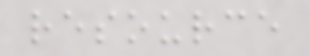resource
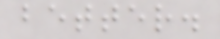better.
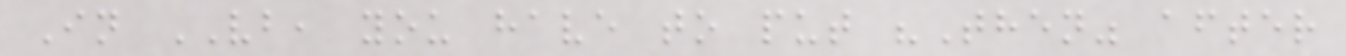In VB, you have to put "Then" after
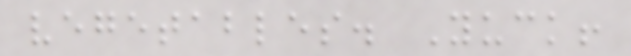vegetables. Yuck!
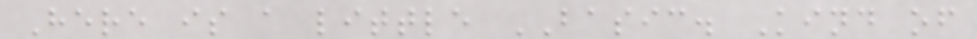Here is a little BASIC. Kind of
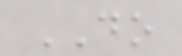DO
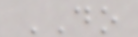DO
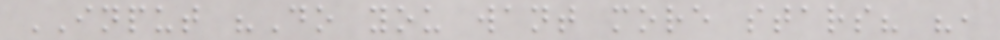INPUT "Do you want more stars? ",
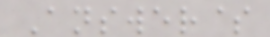Answer$
